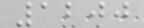1200
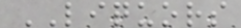LIQUORS
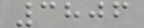3806
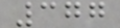377
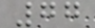77
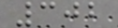302
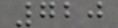720
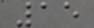15
